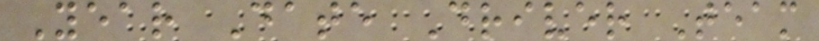Year Date Driver Team
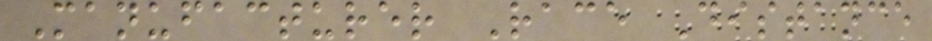Manufacturer Race Distance
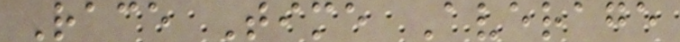Race Time Average
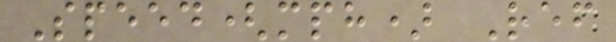Speed(mph) Ref
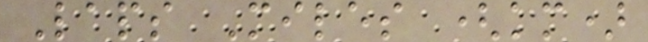Laps Miles (km)
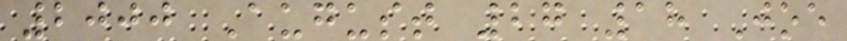2000 August 27 18 Joe
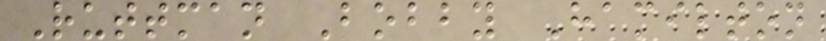Ruttman Bobby Hamilton
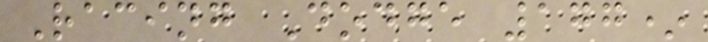Racing Dodge 177*
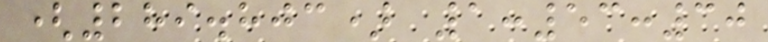(289.803) 1:53:30
